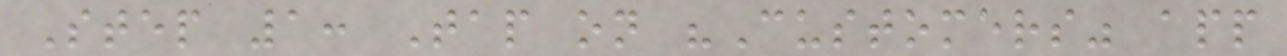Step 1: Tap on "Customers" app
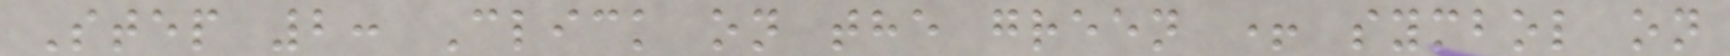Step 2: Click on the green + symbol on
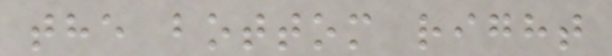the bottom right
